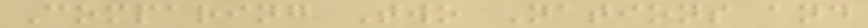Comparing Two Nations and
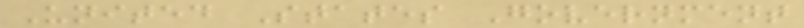United States Government
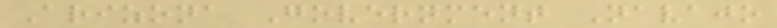Arizona Government Navajo
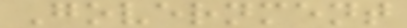Government
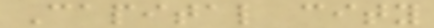Capital city
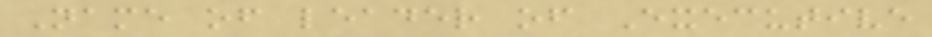Name of leader of Executive
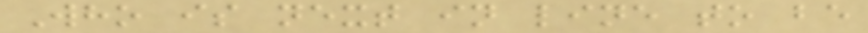Who is next in line to be
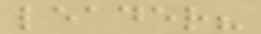leader?
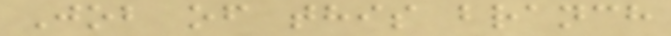Job of this branch
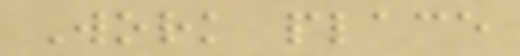Work place
